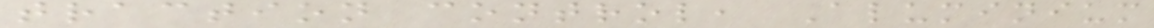traction control, Aluminium
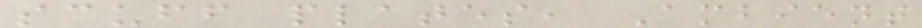scuff plates, Ambient
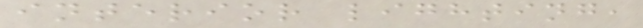interior lighting,
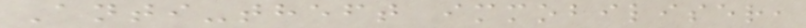Anti-theft immobiliser,
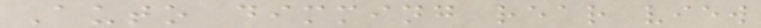Auto dimming rear view
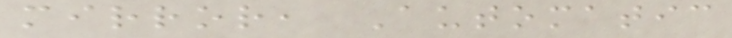mirror, Automatic
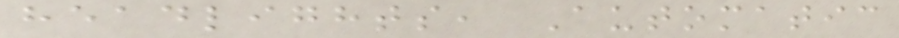headlights, Automatic
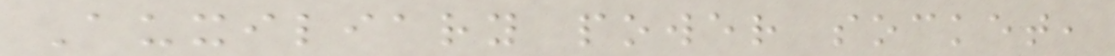Auxiliary power socket,
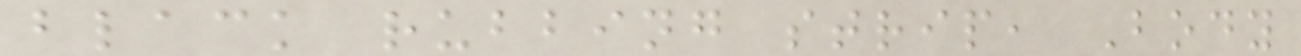black rubbing strip, Body
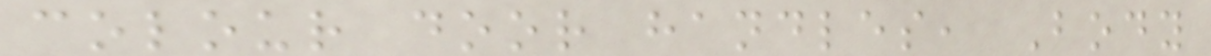colour door handles, Body
